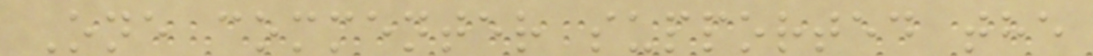One commenter supported the
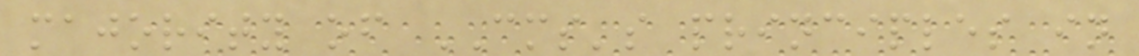majority of CMS's principles in
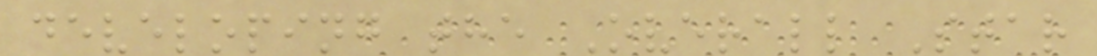developing the Overall Star
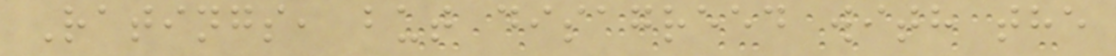Ratings, but disagreed with the
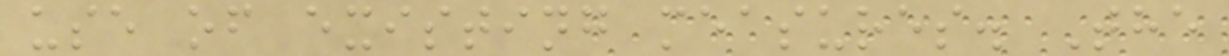use of existing measures. The
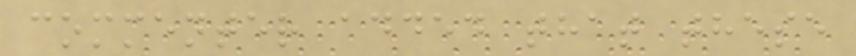commenter added that these
